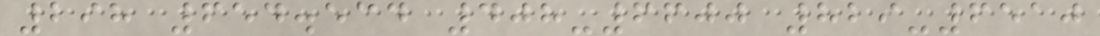298 654.534 408-6600 829-6510
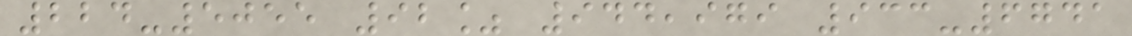224-5055 92% 944,979 933-6741
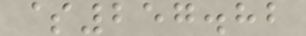$257.82
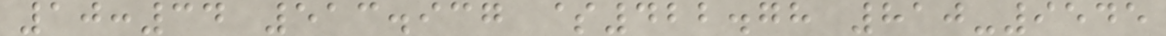10:34 513.937 $422.78 810-9545
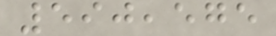590,575
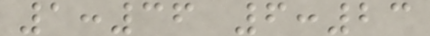1:36 6:23
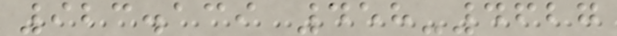923.139 458-4627
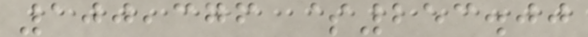100,376 $253.00
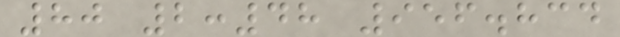80 2:48 956.834
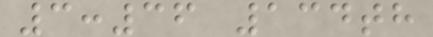3:36 134th
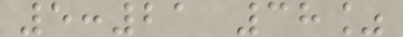5:21 38%
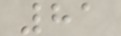81
